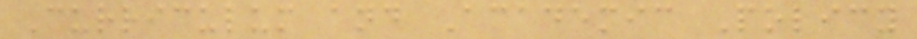Curriculum and Academic Policy
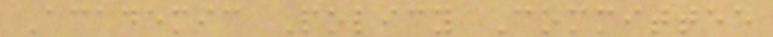Academic Policy Committee
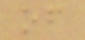of
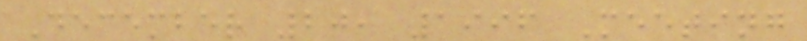December 20, 1996 Meeting
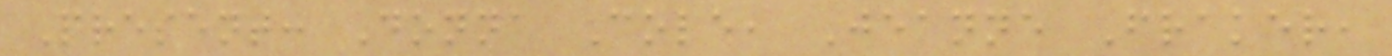Present: Donna Cole, Jeanne Fraker,
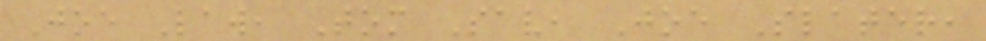Joe Law, Tom Sav, Joe Slater,
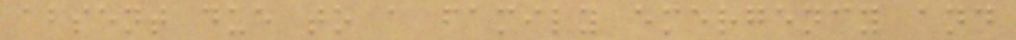absent due to a family emergency and
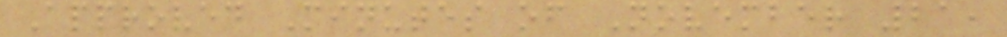Approved Minutes of November 21,
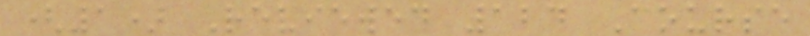(1) Reviewed 124 Course
